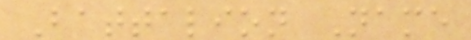Battalion Name
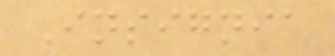Insignia
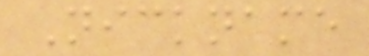Nickname
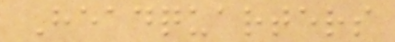Headquarters
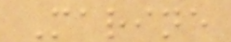Marine
